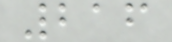216
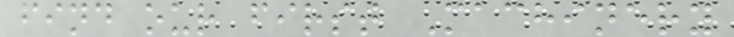find our first Machinery
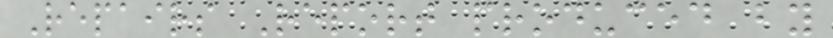Repairs Report produced by
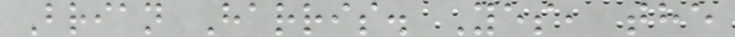Brian Harris. Yes, the
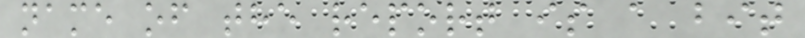name of the report is a bit
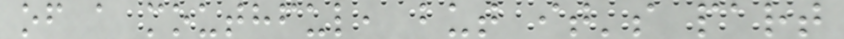of a mouthful, but it's part
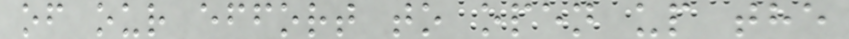of our effort to open up the
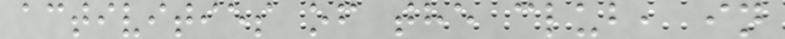activities of the club, in
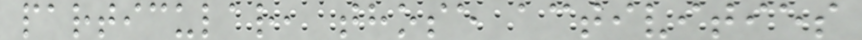particular, those activities
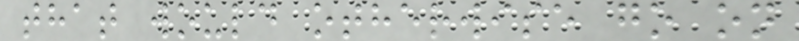that would otherwise go on
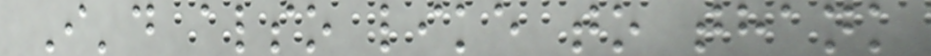I'd also like to thank
